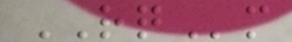RQm
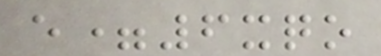e=6xqo
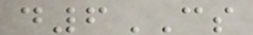d6CS
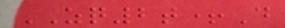ZQ2t+D
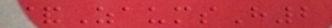&ZaumsH2
